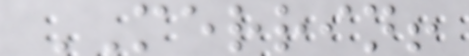MERRIN!
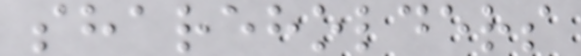shareholders
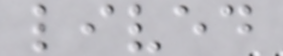lived
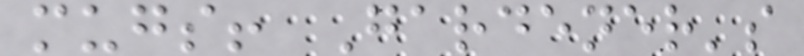mugs! Gardener's
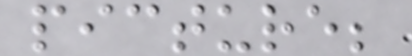picture;
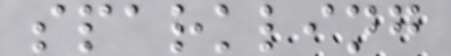sparkling
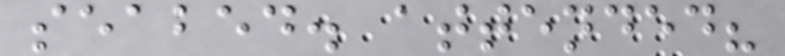seabed. attended?
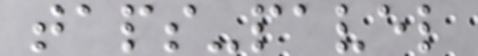taps-pavel
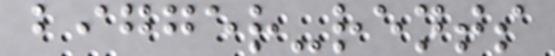bigger-rents
